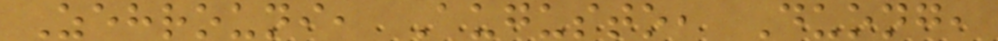Zehrouni, Augusto, Duong,
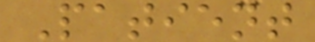Patient
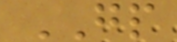GP
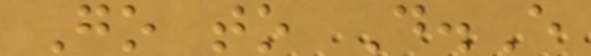Go to D.E
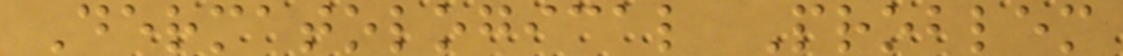Dermatological Problem
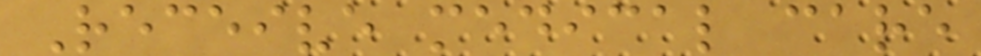Receive medical care
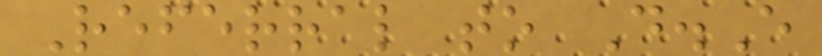Referral to D.E
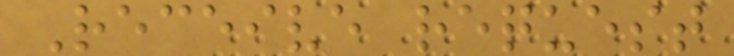Receive request
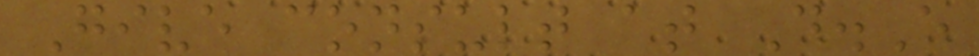Give consult at D.E
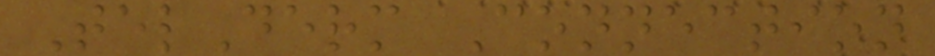TelDerm Connection
